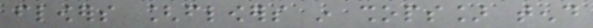flowers [flowers in shops] tend
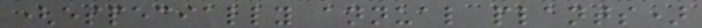(especially annual plants)
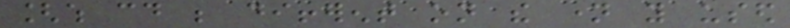[which could be different on the name you used
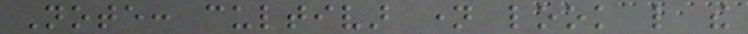Note: cultivar name look like the
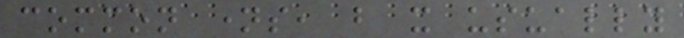common names, but it usually
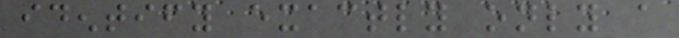identify exactly only a
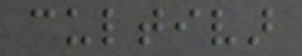cultivar
